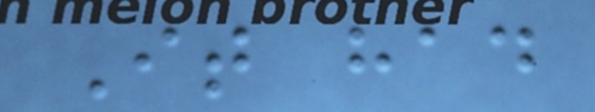It had
